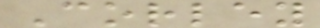Corley
